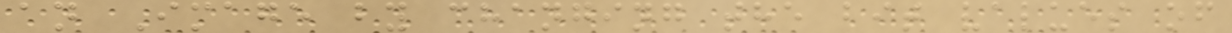an Image by changing the bit values of
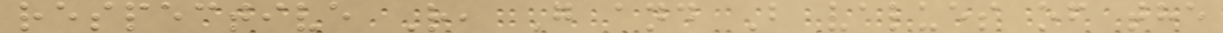respective R, G and B values of the
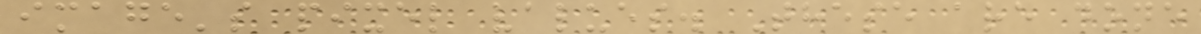image's pixel values. These are done
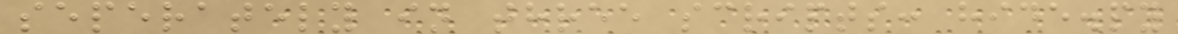seperately in three scripts: hide.py
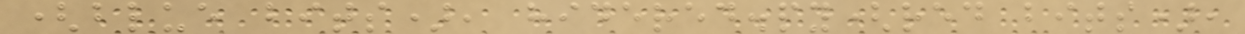(blue bits), hidered.py(red bits),
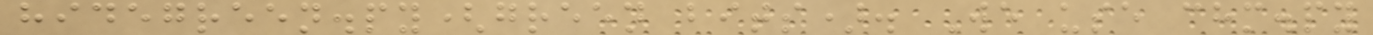hidegreen.py(green bits). We use chm.py
